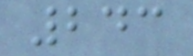243
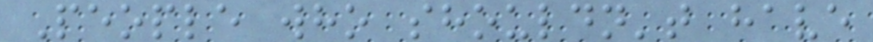People who shouldn't have
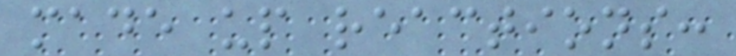made up reactions:
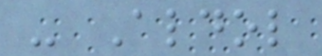- Aldol
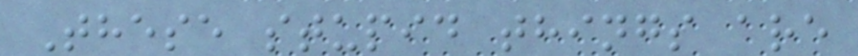These stupid things are
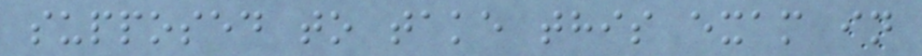supposed to take this exam in
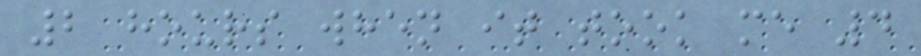2 hours when it took me 4
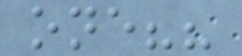one??
